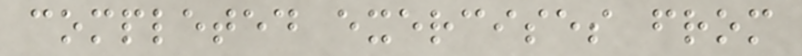completed exercises from
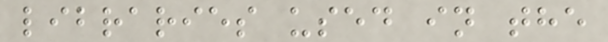libraries used in the
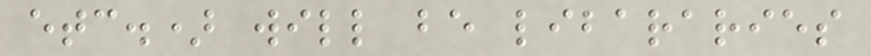etc.) will be libararies
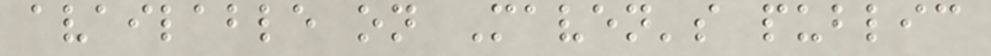available on Maven's public
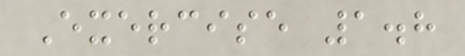Exercise 1.8
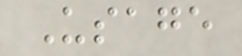Usage
